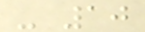- 10
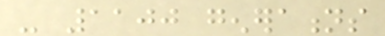- 1100 generations
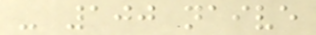- 100 naive
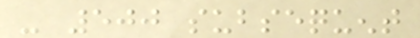- 500 subsequent
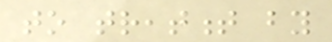to treatment by
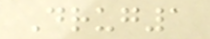Drug1
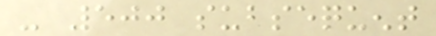- 500 subsequent
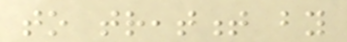to treatment by
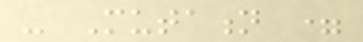- Mutation =
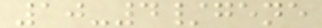10-4/gene
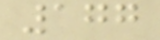177
